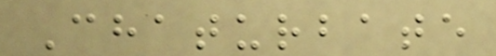Chaturbate
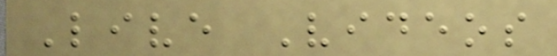Live Videos
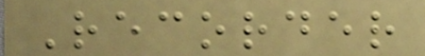Recorder
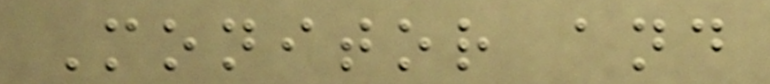Monitor and
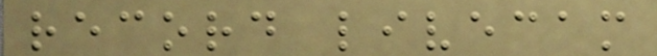record livecam
